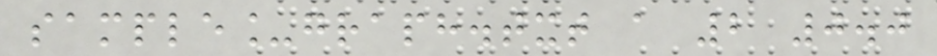sample_graph.txt a 2 0.0
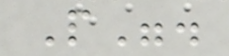P".
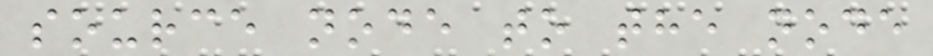source node to the node
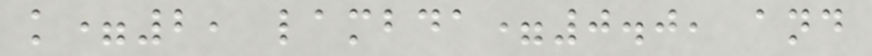k=2, lambda=0.0, and
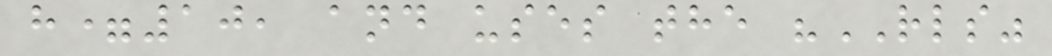h=10, and uses the "RLS"
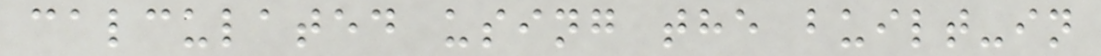calculated using the built-in
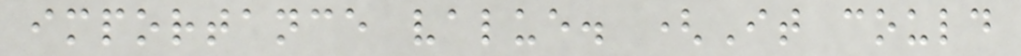importance value. (It could
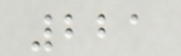221
